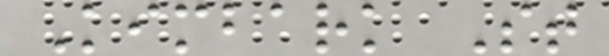Kimbark St
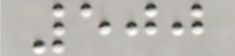500
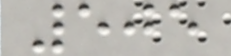505
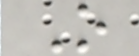O
